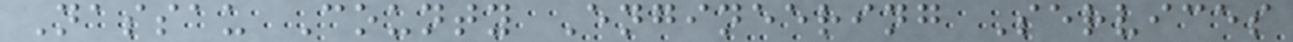Nassau County Engineering Services
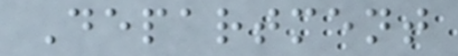Department
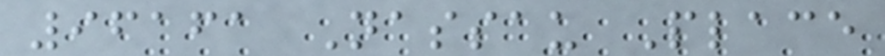96161 Nassau Place
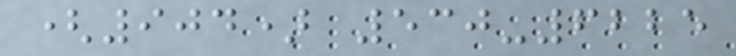(904) 530-6225
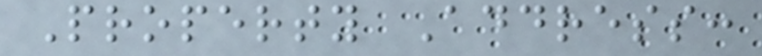Property Address:
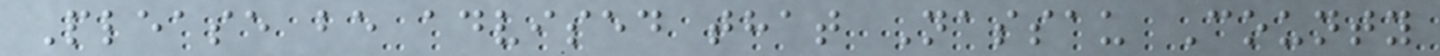Please be advised that Nassau County
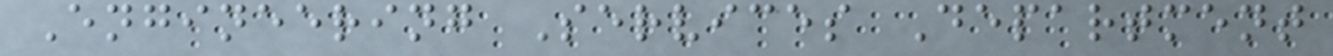Engineering Services Department
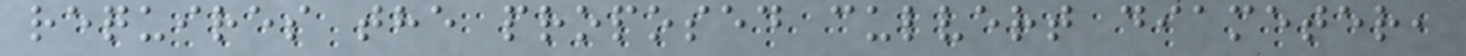requires the proposed culvert diameter,
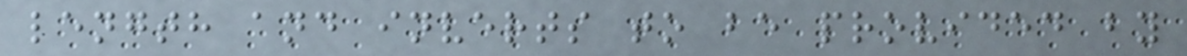length and inverts to be provided by
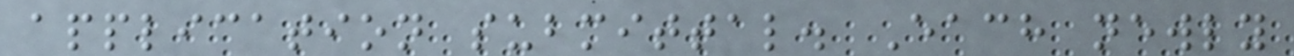application submittal. Each newly
